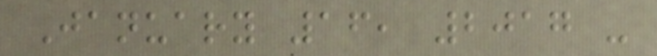January 16, 2017 -
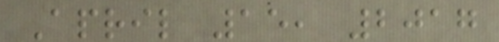April 15, 2017
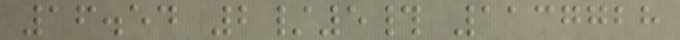16.54 2/5# 1137728
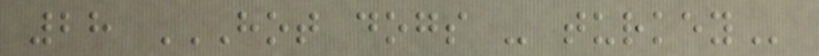28 HOT DOGS - TURKEY
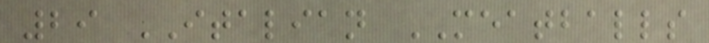29 ITALIAN MEATBALLS
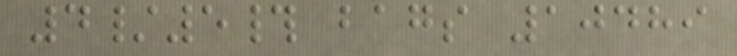4/5# bags 10489
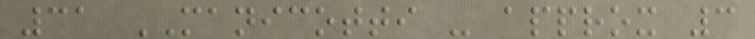31 MANICOTTI - approx 3
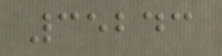35243
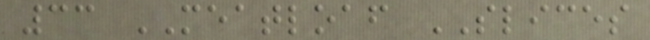33 MEATLOAF SLICES
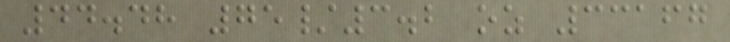44.48 75/3.2 oz 33167
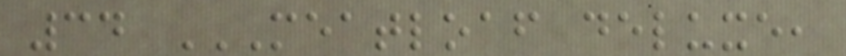34 MEATLOAF DELUXE,
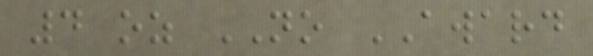4 oz NO AWARD
